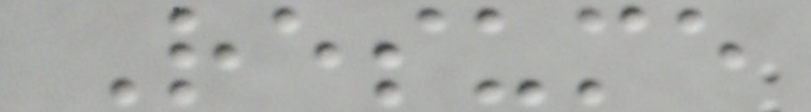Resume
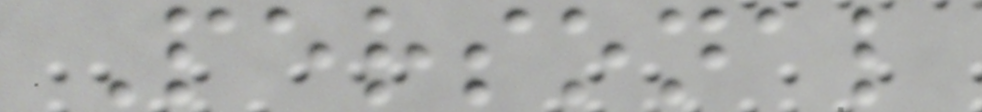Personal
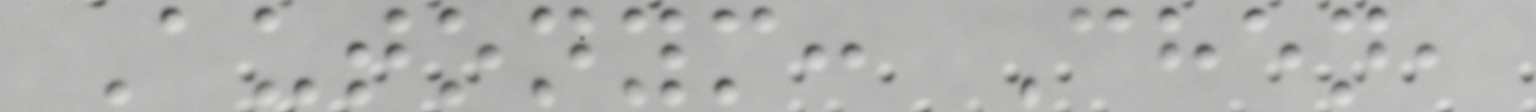Autonym: Chen,
